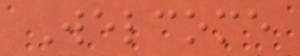Welcome
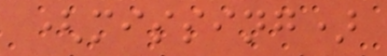(missing)
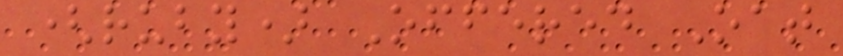(ruby) Offered Oat
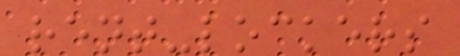rent-lockers
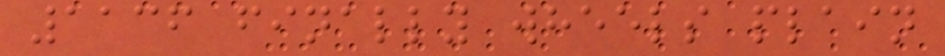1136 finally wheels plain
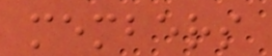members
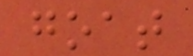goat
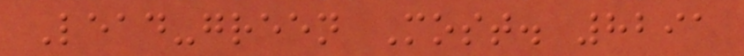Lead-green Most. 8291
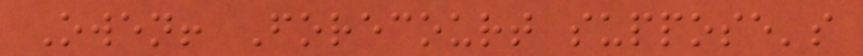Owen! Forecourt suppose's
